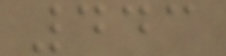443
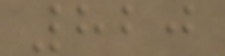820
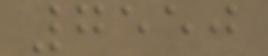7550
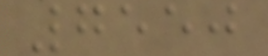7550
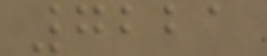7221
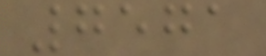7571
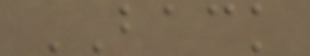BACK
